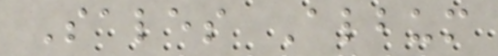Sales Album
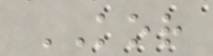KOR
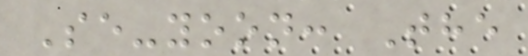Se-yoon: The
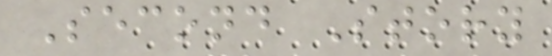Second Story
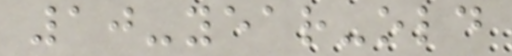10-year-old
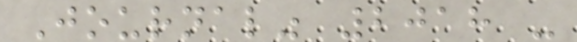Journal" 2018 -
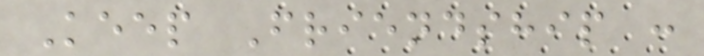Keep Friendship :
